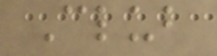Club
